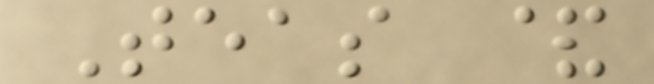Teas &
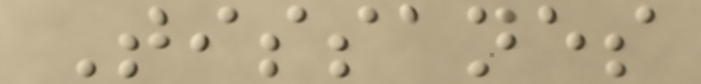Tissanes
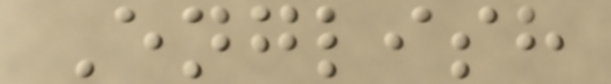English
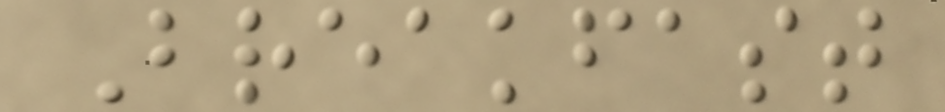Breakfast
